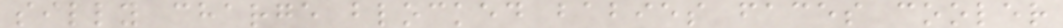silly charge blocked babies faces cooler
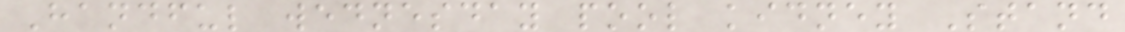Handful wednesday pool kidney Stand
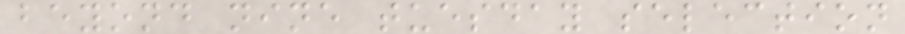beyond nine tuesday selection
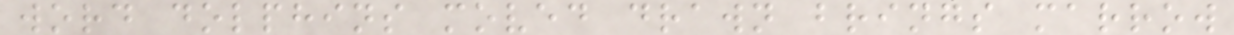word dolphins moved drawn brings marrow
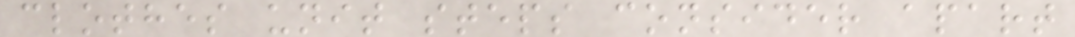clothes unit steps consider apart
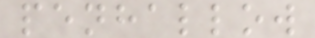penhallow
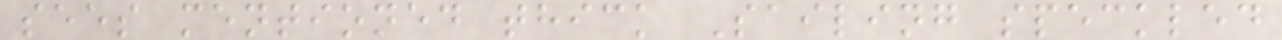sees mentioned thick Sailing speckled
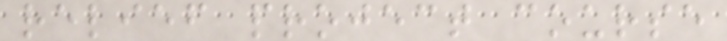relief project course
